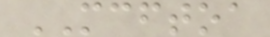MCFTOA
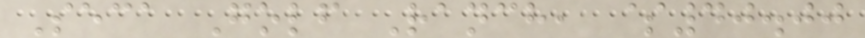Seca Golf Ranch, $40.00
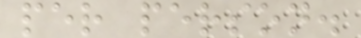per person.
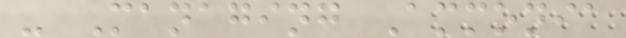- Managing Ammonia
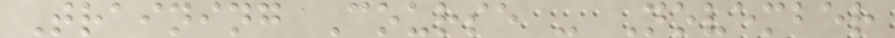Training Course - November
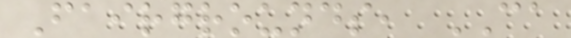Fairgrounds, CA
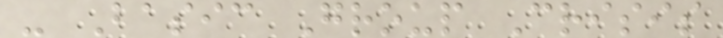- Basic Group Crisis
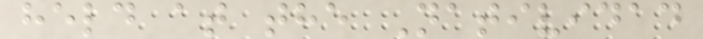held at the Natividad
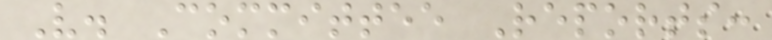V. Committee Reports:
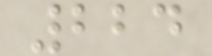224
